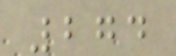274
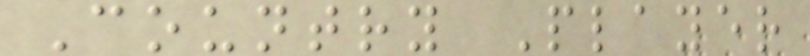Country Player
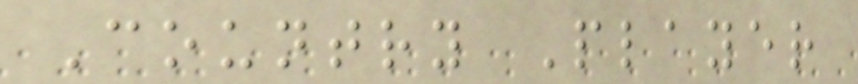Country Player
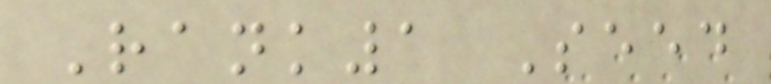Rank1 Seed
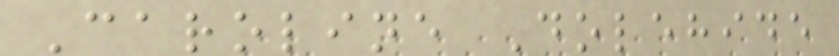Caroline Dolehide
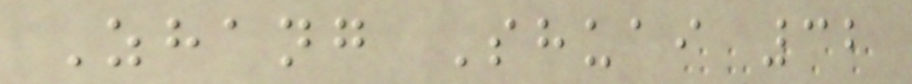Zhang Shuai 32
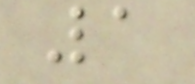1
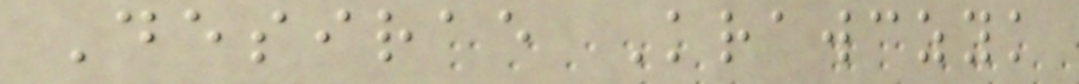Desirae Krawczyk
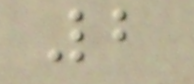2
